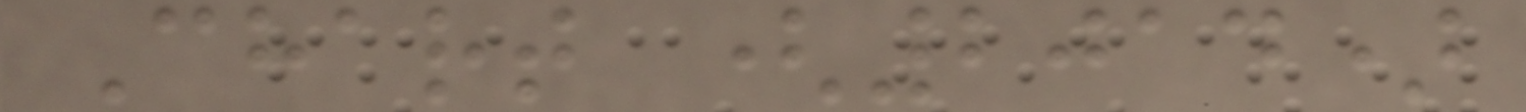Chart (2014)
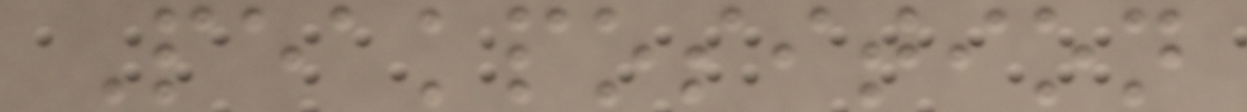Peakposition
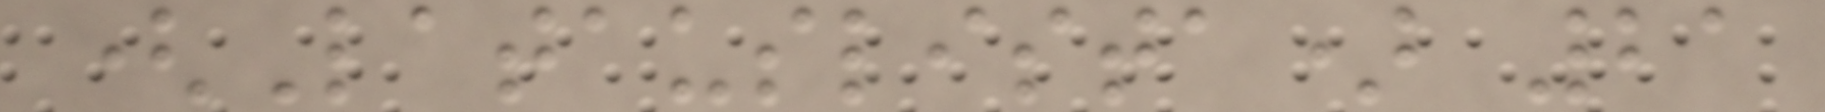(Latauslista) 21
